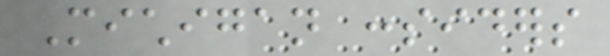Michigan considers
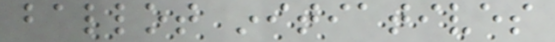ballot initiatives
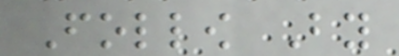Follow By
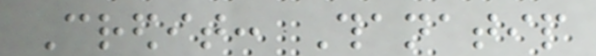Credit: Thanatip
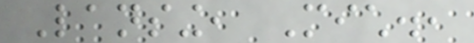Lansing, Mich.,
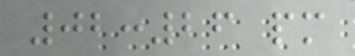02:26 pm
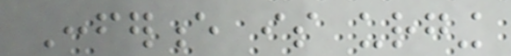Conference is urging
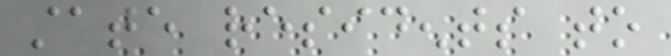state residents to
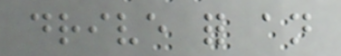drive for an
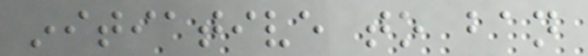initiative to ban
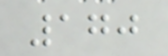170
